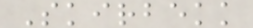Skirbekk
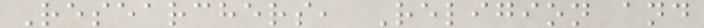Researchers, Religion and
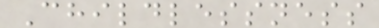Childlessness
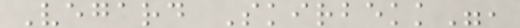Vegard Skirbekk",
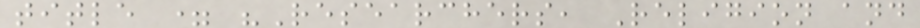title = "Researchers, Religion and
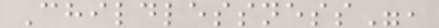Childlessness",
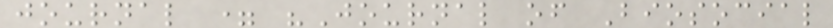journal = "Journal of Biosocial
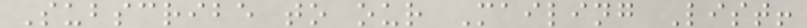Subscribe to our Mailing List!
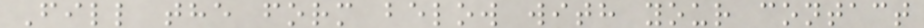Fill the form below with your contact
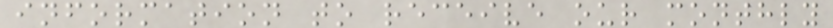information to receive our monthly
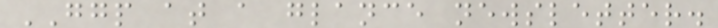GGP at a glance newsletter.
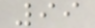99
